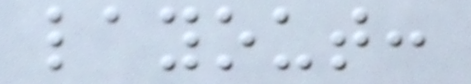layout:
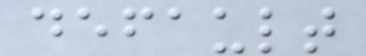default
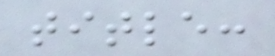title:
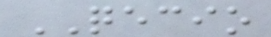QECIO
